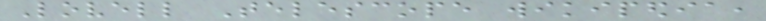Lovell Telescope wikipedia,
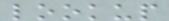lookup
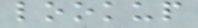lookup
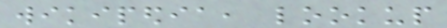wikipedia, lookup
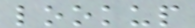lookup
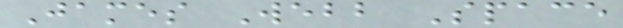James Webb Space
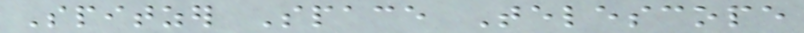Spitzer Space Telescope
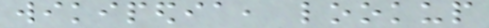wikipedia, lookup
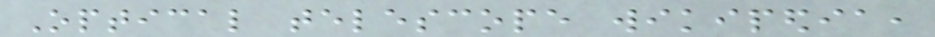Optical telescope wikipedia,
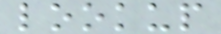lookup
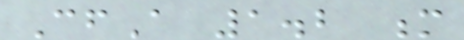CfA 1.2 m
